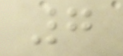7
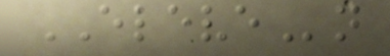ELEVEn
